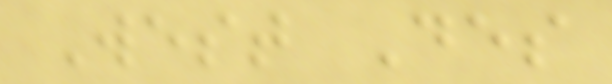West Des
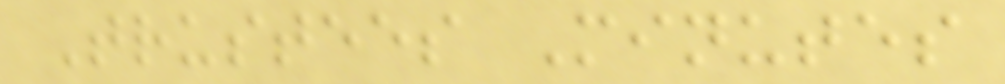Trustees Minutes
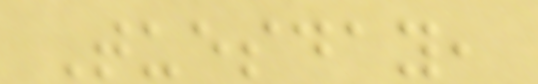Tuesday,
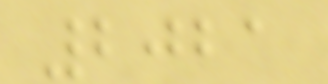2021
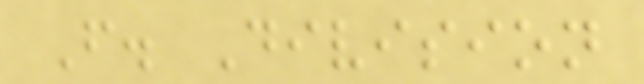F. Division
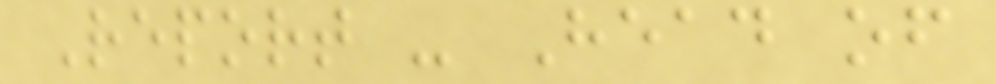Report - Head of
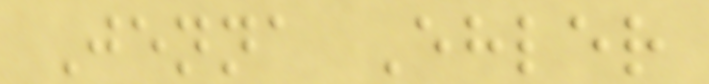Jenna Ehler
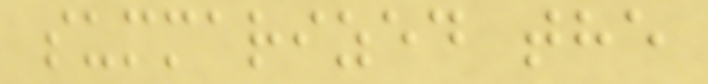summarized the
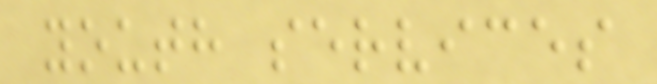youth services
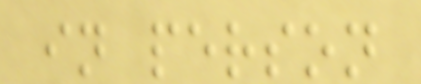in person
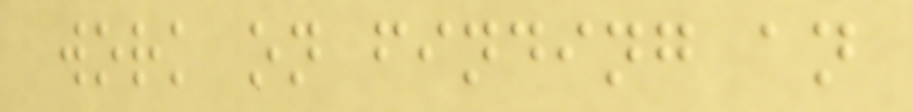work on finding an
